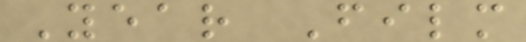Year Film
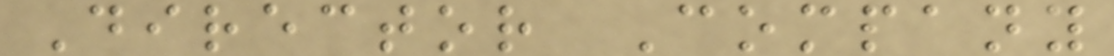Director Company
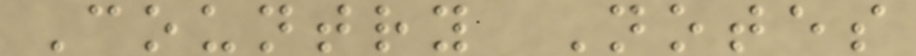Country Notes
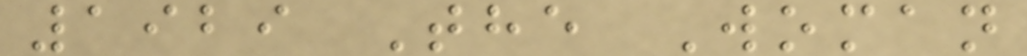1929 The Woman
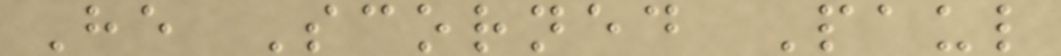He Scorned Paul
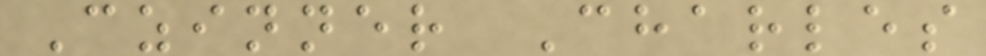Czinner Charles
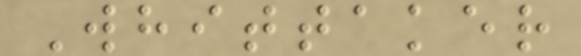Whittaker
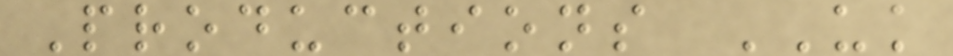Productions UK
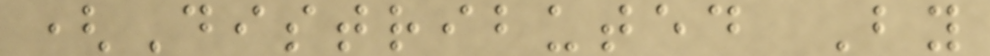(Distributed By
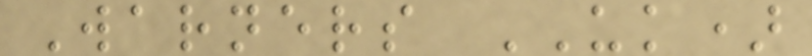Warners UK)
